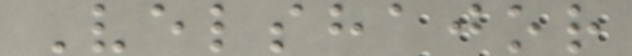Velshajor
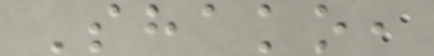Shako,
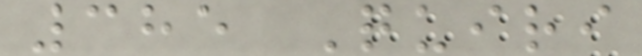385 Quiri
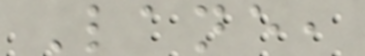Lane,
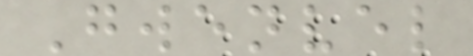Gwenvel
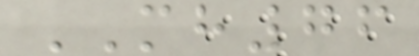MH76
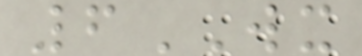6WX
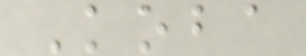Koba
